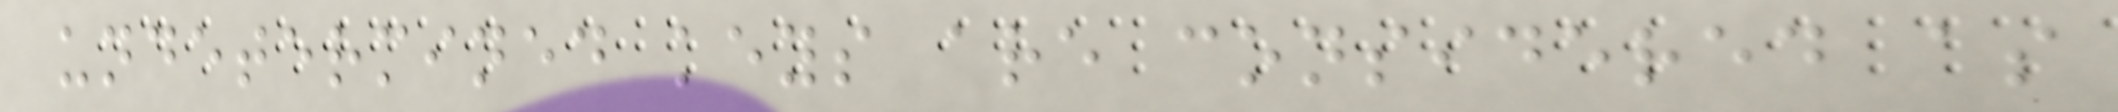undetermined keys are considered as
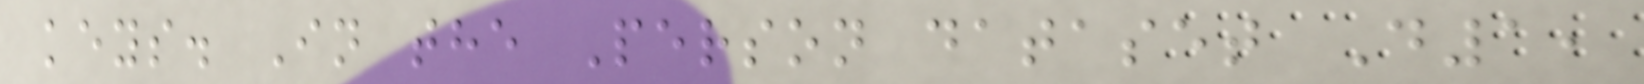keys. In the Person dataset D1,
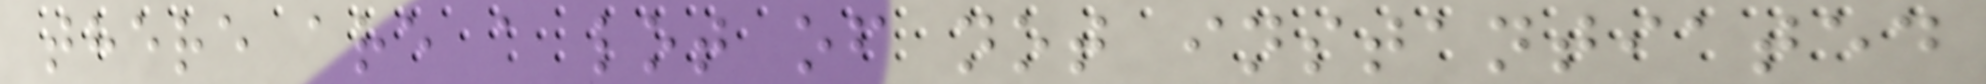there are a lot of not instantiated
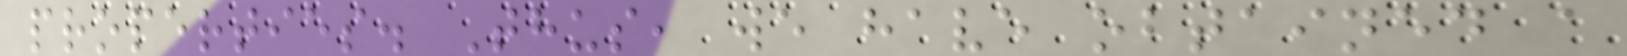properties. Thus, we have obtained a
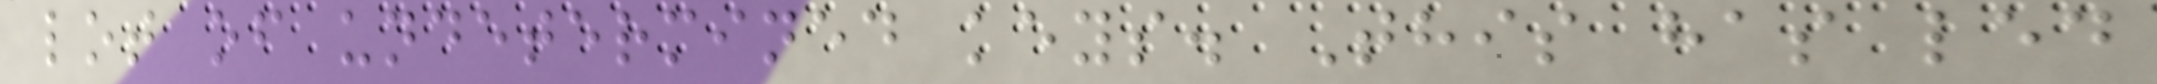lot of undetermined keys. This has led
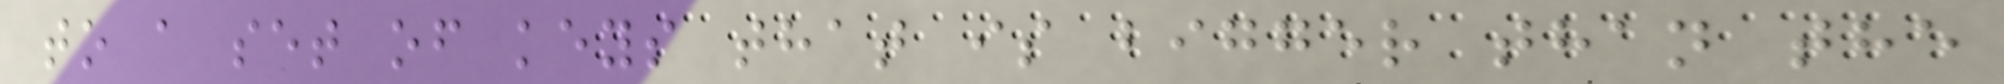to a set of keys that is bigger than the
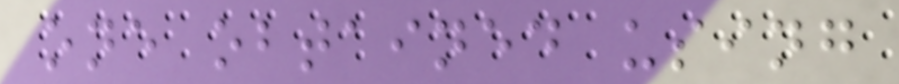one obtained using
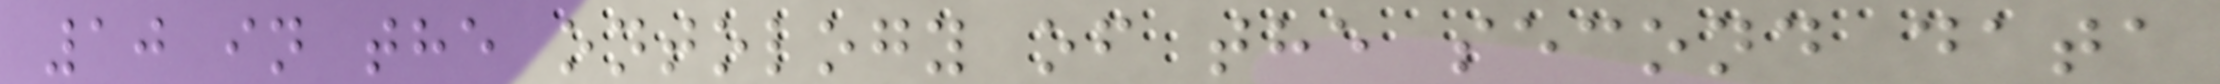10 in the ontology of the second data
